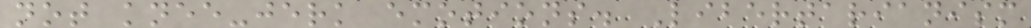not knee-jerk emotions. Libertarianism
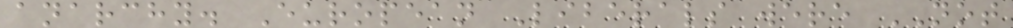anarchy. European Liberals were NOT
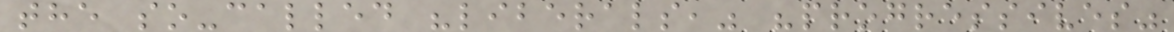the so-called "liberals," "progressives"
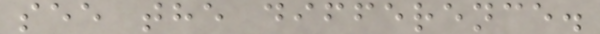see the difference.
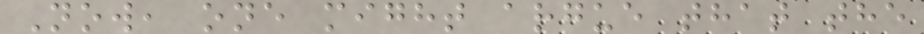Now, one might argue that the
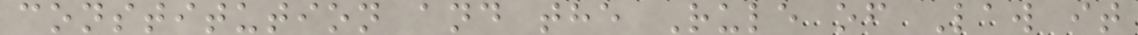constitution and the Rule of Law it
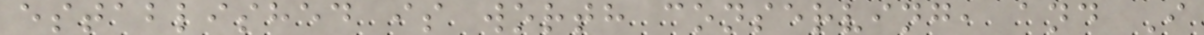established is worth conserving, and I
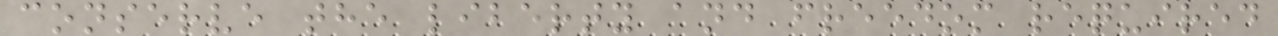conserve the liberty and freedom required
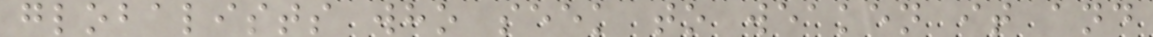globalists who seek to weaken it and
